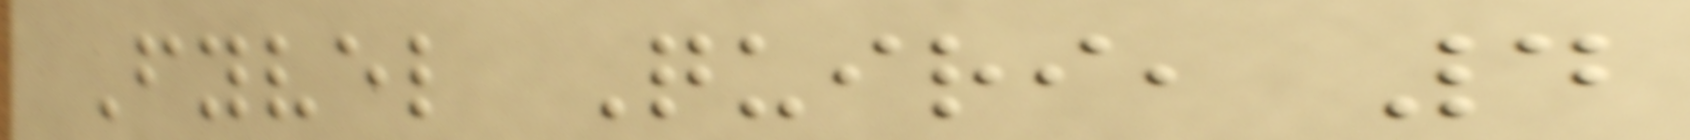Fyvel Quiri, 4
